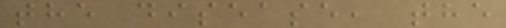the disease, the
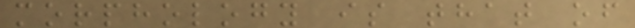morphology is that of
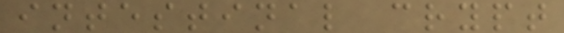intestinal crypt
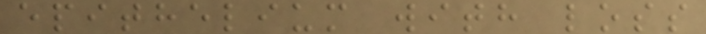epithelium with loss
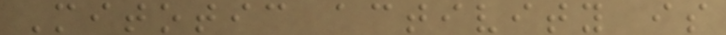Mitotic activity is
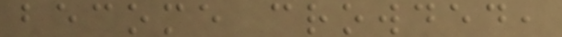become crowded,
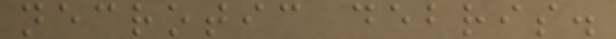necrotic debris.
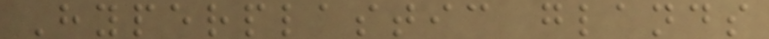Hyperplastic glands
